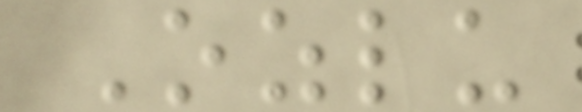Ozlu
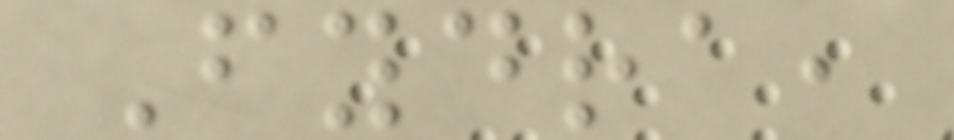Fydra,
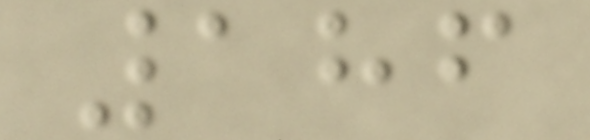186
